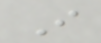I
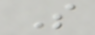S
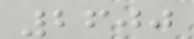2600
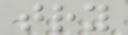try
